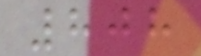808
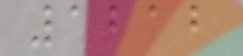1212
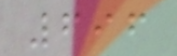696
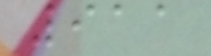911
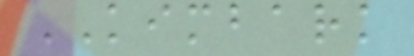KIMBARK
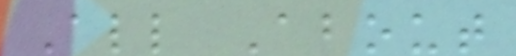All About
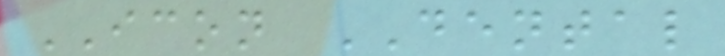ICON DENTAL
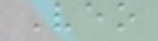Veo
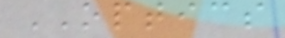OPTICS
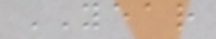YEAR
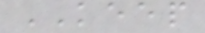KEEP
